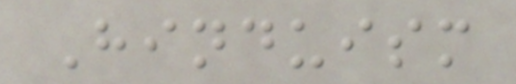Hinduism
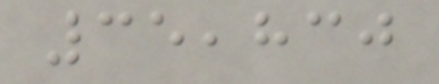35,830
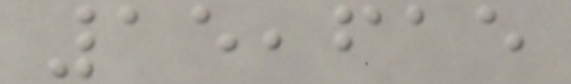15,615
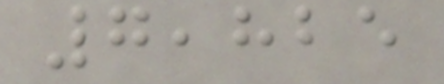7,825
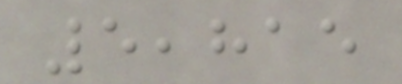5,815
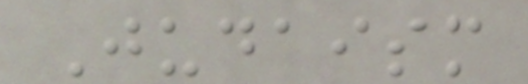Judaism
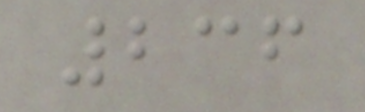236
